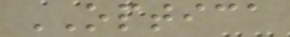OPTICA
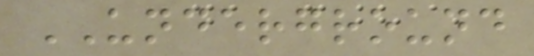UNDERGROUND
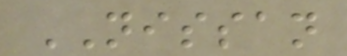NISSAN
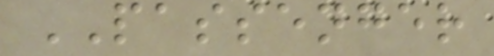PASSENGER
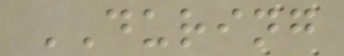DURING
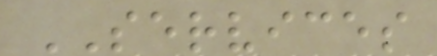SERVICES
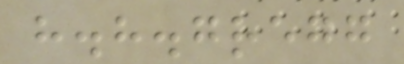h.h.gregg
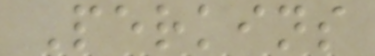Perkins
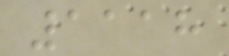1118
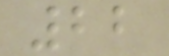22
